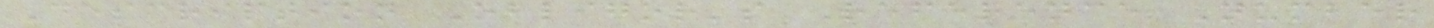Description Obligor's Reference Number
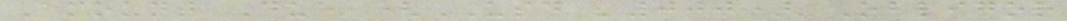Amount Due (USD '000) Obligor
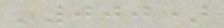'000)
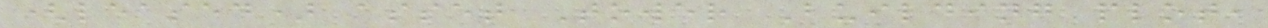(leased) asset Tower Building plot,
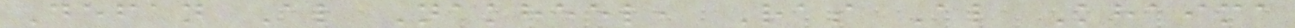Defan Al Nakheel, Ras Al Khaima
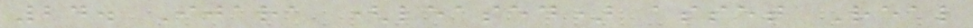24. Ijara (leased) asset Real
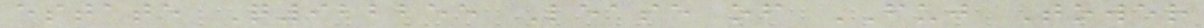estate Q922255 Lease of FUJ Tower
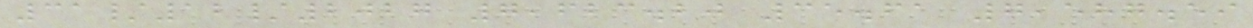31/12/2027 7,623.20 35.61 7,587.59
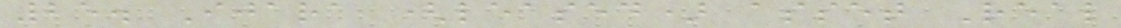25. Ijara (leased) asset Real
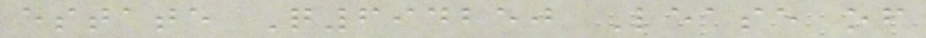estate Q694250 Lease of
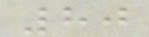80
